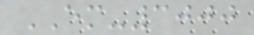EM-3000
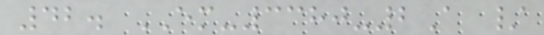42. EM-3380-2A /
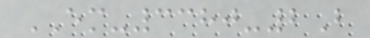EM-3380-2B
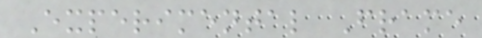Experimental Frame
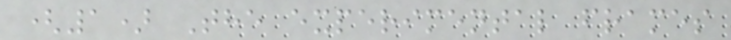(1) The experimental frames
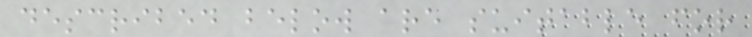described below are suitable for
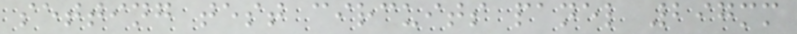setting test circuits panel 297mm
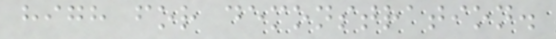high for demonstration.
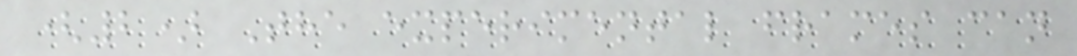(2) The experimental frames can
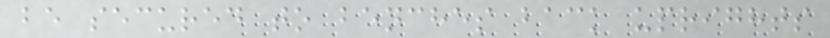be secured to benches back uprights
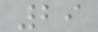29
